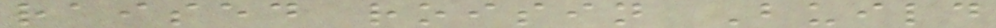raised roisin Build
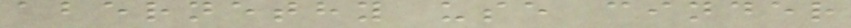abernethy use cinder
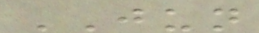JUN
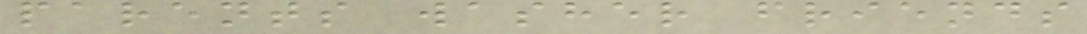parents washer friends
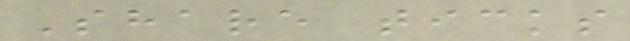Share ticks
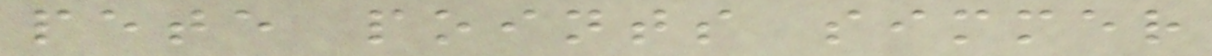pete points simmer
